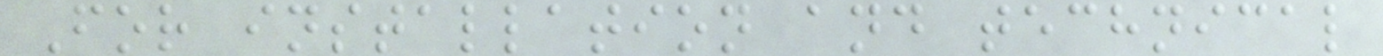For installation and technical
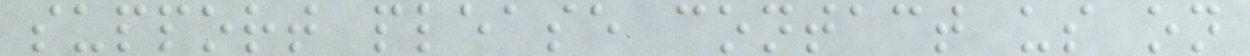support please contact us on
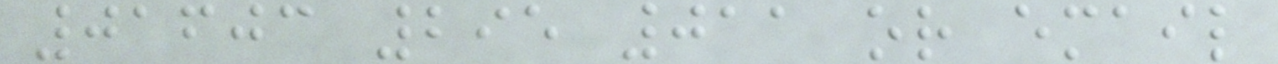01603 295 011 or email
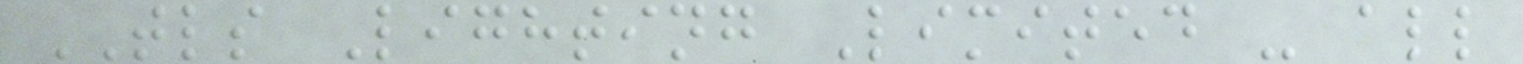TLS Lighting Limited - all
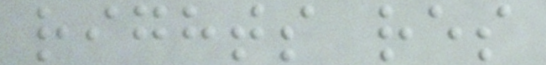rights res
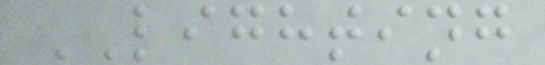LIGHTING
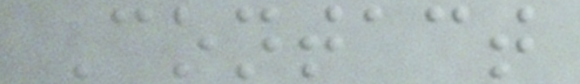Contact
